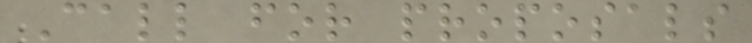Call for proposals
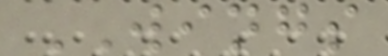WINGS
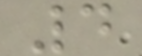4
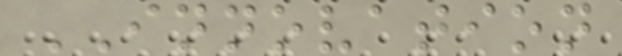INNOVATION
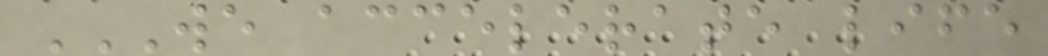WE ACCELERATE LIFE
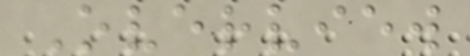Overview
